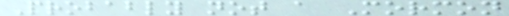Probably not a Mormon
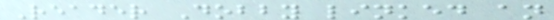Reader Dobby linked an
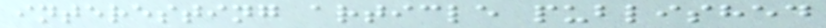interesting article published
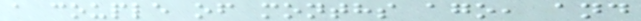a couple of months ago, and
